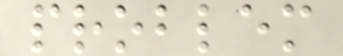problem
